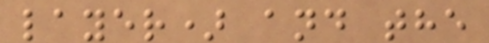layer) and the
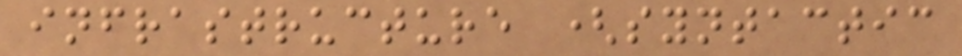infrastructure (syntactic
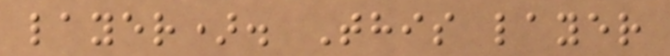layer). This layer
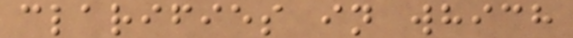clarifies in which
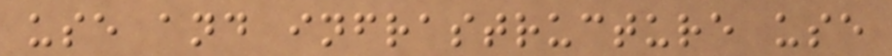use and infrastructure use
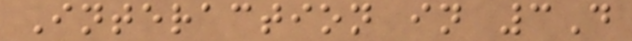Interaction in 3D
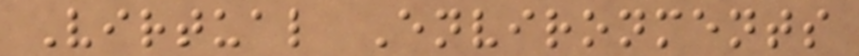Virtual Environments
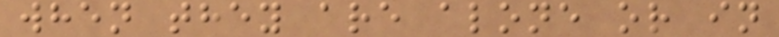when they are alone or in
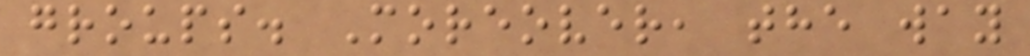groups. Moreover, the way
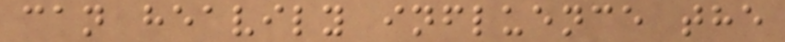can heavily influence the
